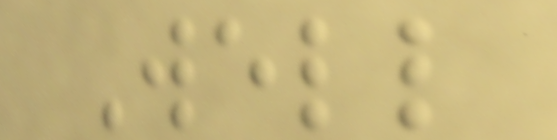Well
